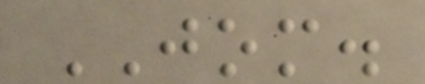JOM.
